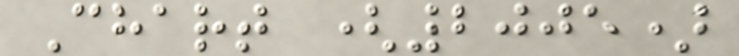Chart (2005)
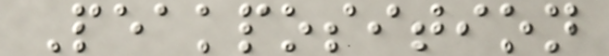Peakposition
